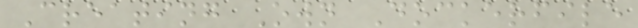Creating Own Dockerfile
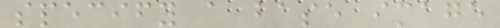specify a base image
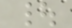|
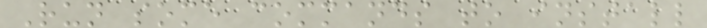Run some commands to install
